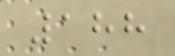188
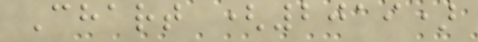Chart (2019)
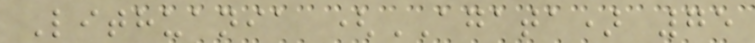Lithuania (AGATA) 75
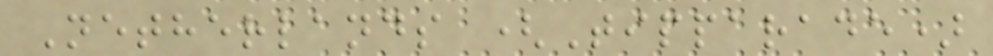Netherlands (Tipparade)
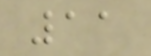11
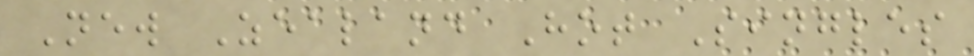New Zealand Hot Singles
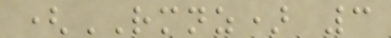(RMNZ) 3
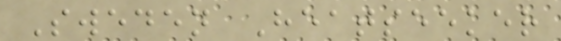Sweden Heatseeker
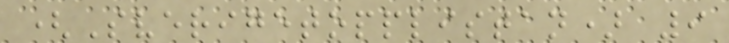(Sverigetopplistan) 9
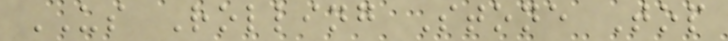US Rolling Stone Top
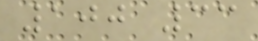100 33
